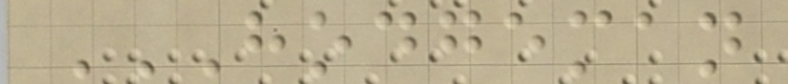HODGEMAN
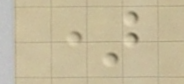)
